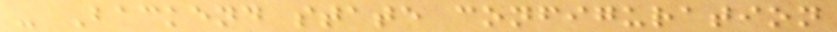- Backend state configuration
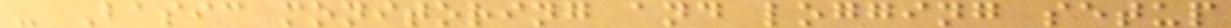- Basic monitoring and logging setup
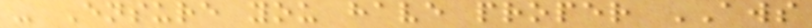- Ensure you have proper AWS
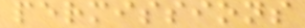permissions
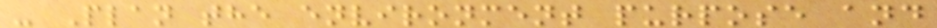- Plan the environment purpose and
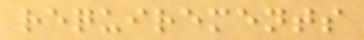requirements
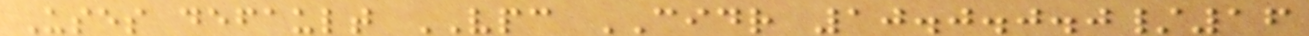Uses default VPC CIDR 10.0.0.0/16
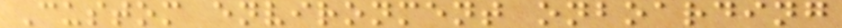Custom environment onboarding
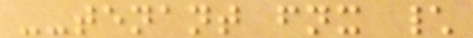--tenant fnx \
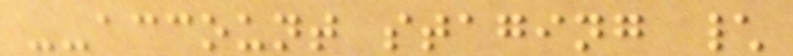--account staging \
